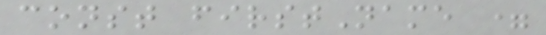const firstName =
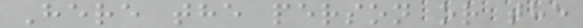Here the person or the
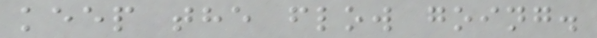keep the flow going.
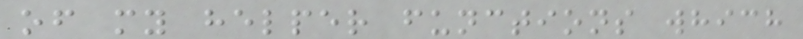of my helper functions which
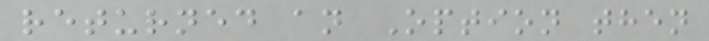returned an Option then
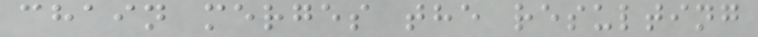chain merges the resulting
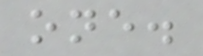one.
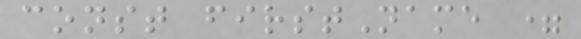const firstName =
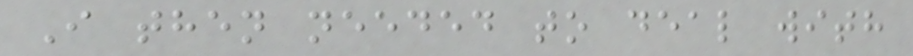I then needed to deal with
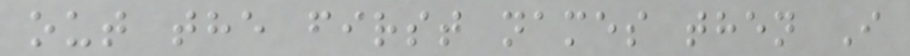out the first names then I
